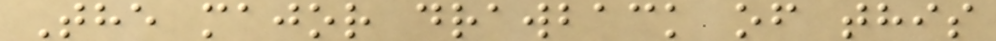The major drawback of this
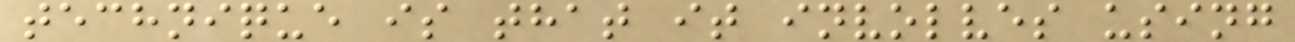technique is that it involves using
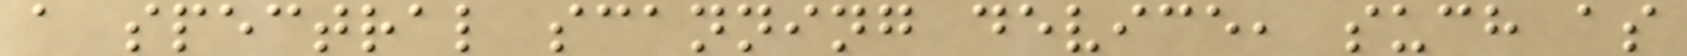a spectral scanning device, such as
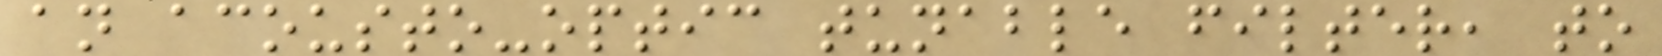an acousto-optic tunable filter, to
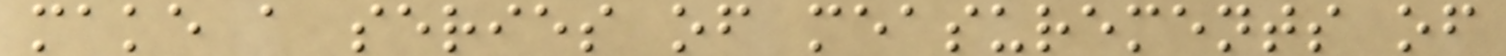make a series of measurements of
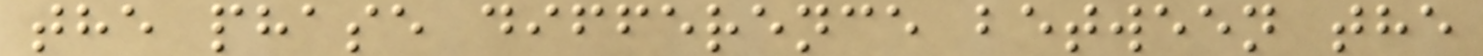the phase difference between the
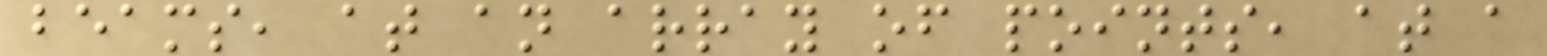beams, at an array of points, at a
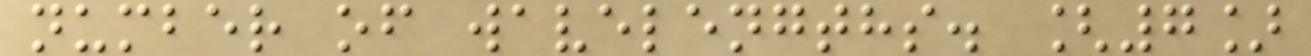number of wavelengths. [7]
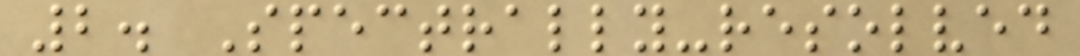2. Spectrally-resolved
